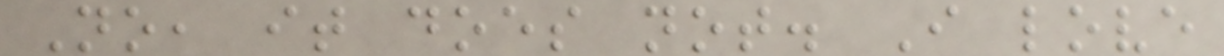No, it does not. I love
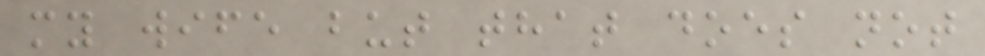my wife but that does not
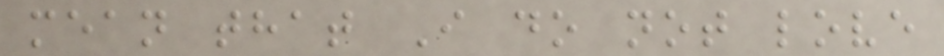mean that I do not love
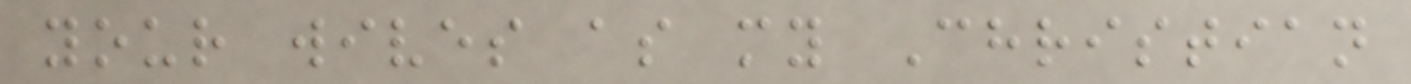your wives as my Christian
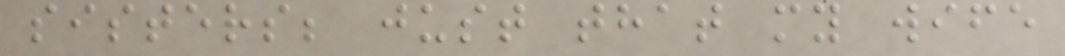sisters; just that my wife
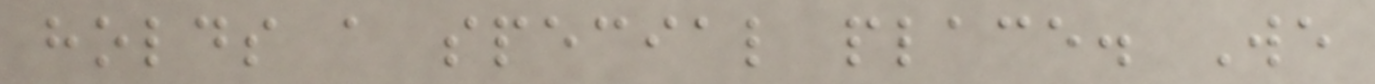holds a special place. We
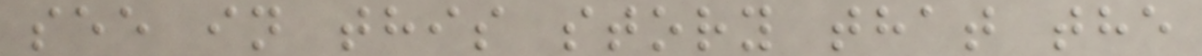see in this story that the
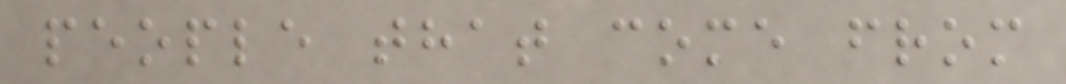people that come from
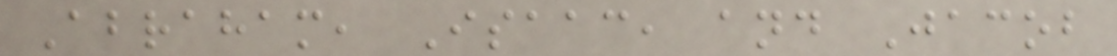Abraham, Isaac, and Jacob
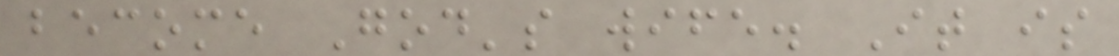become God's wife. It is
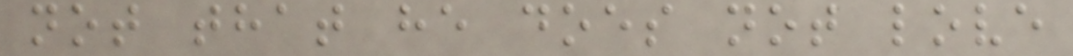not that he does not love
